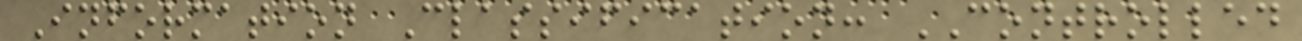Information Classification: CONTROLLED
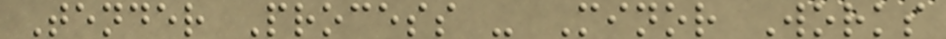Tender Process - Minor Works
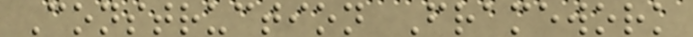Construction Framework
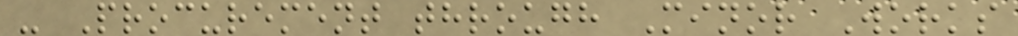- Procurement through Minor Works
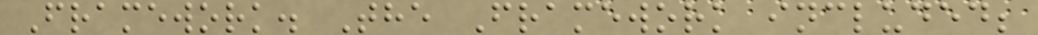Framework. The Framework included;
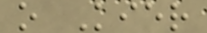o Kier
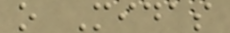o Midas
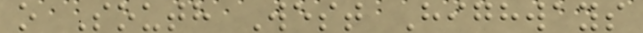o South West Highways
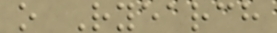o Ryearch
